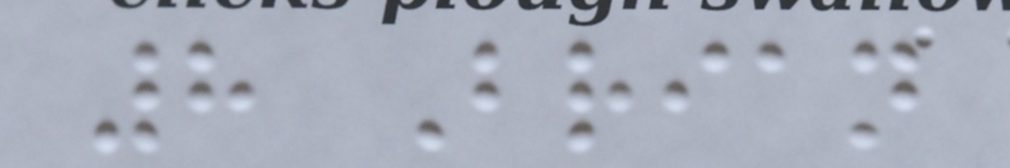8 Brian
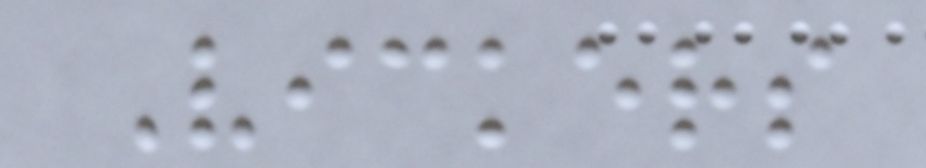Vickers
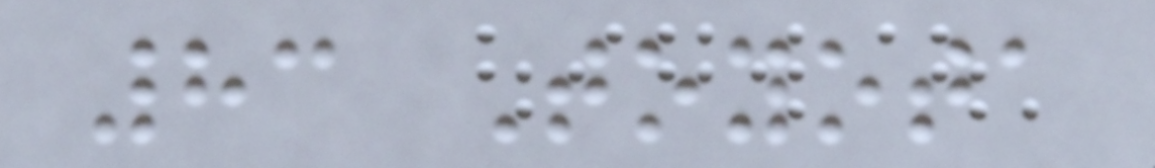83 Toyota
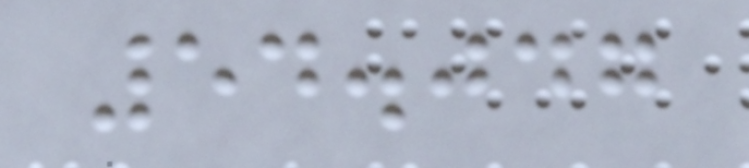54.047
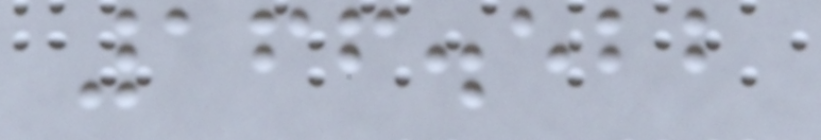166.522
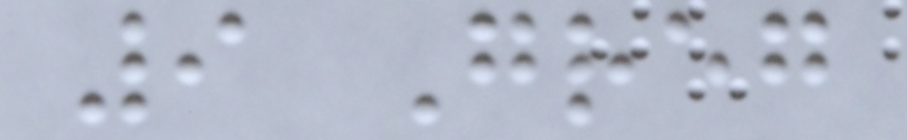9 Greg
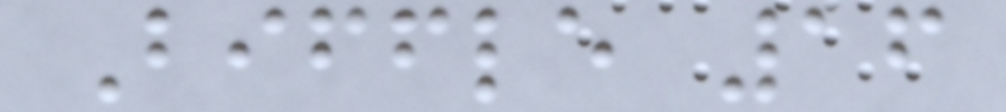Biffle 16
